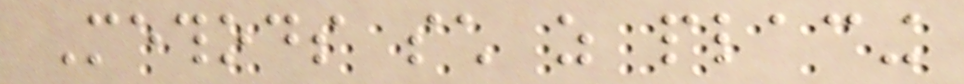Methods such as placing
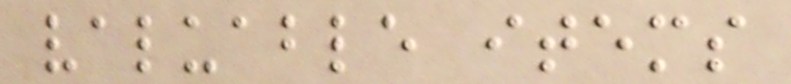valuable items
